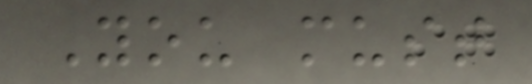You must
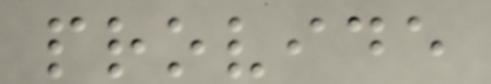provide
